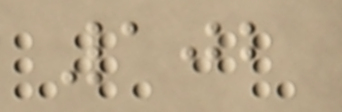102
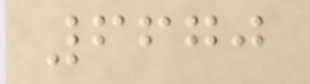6670
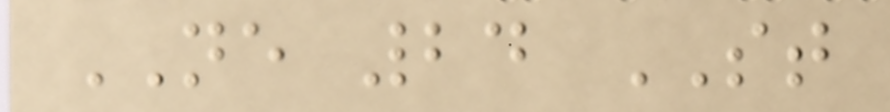NE 24 ST
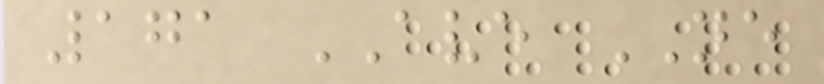171 AVE NE
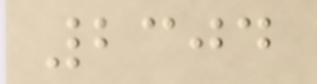2304
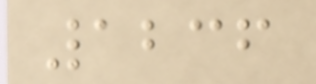1236
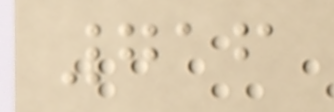716
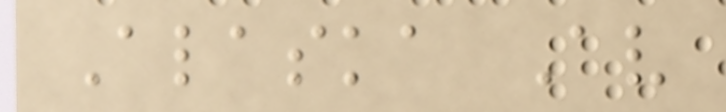Alaska Av
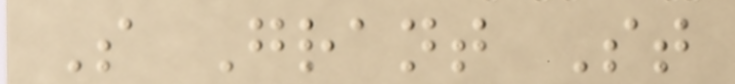S Grant St
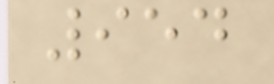954
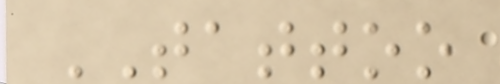TATTOO
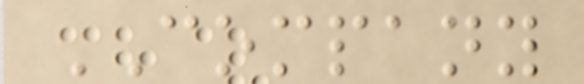COMPANY
